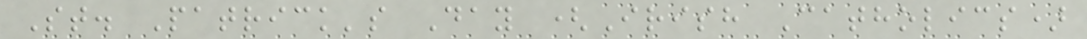St. Patrick's Day (Irish Catholics)
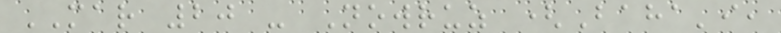MAR 20 - Nowruz (Baha'i,
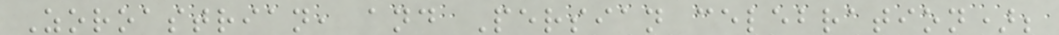Zoroastrian, and Persian celebration);
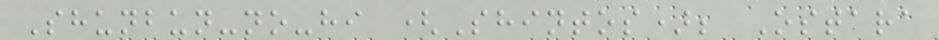Shunbun-no-hi (Shintos); Ostara
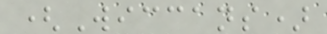(Wiccans)
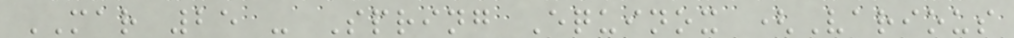MAR 25 - Spring Equinox (Various
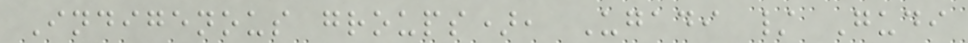Indigenous groups), Ugadi / Gudi
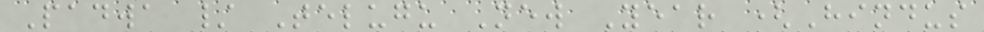Padwa / Telugu New Year (Hindus
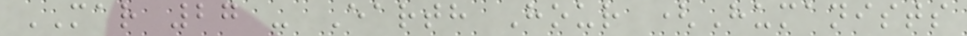MAR 27 - Earth Hour (Humanists
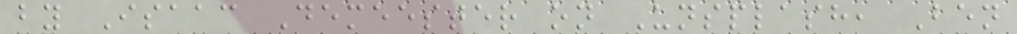by Isaac Demeester on Unsplash, Ben
